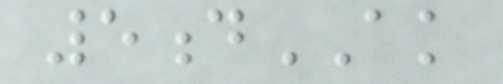5dAK
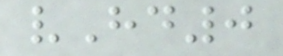vHd0
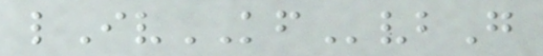lIvKFvbG
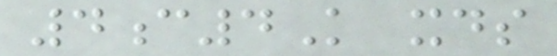4c4K xds
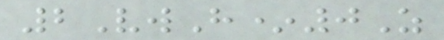2VwH*0Z
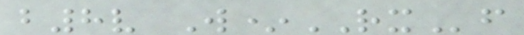b8v W*RXf
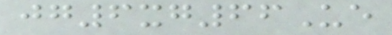jg6xg66Ue
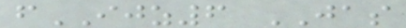fIJZ6 JAS
